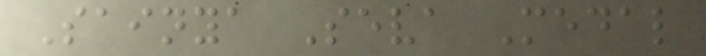Sainya Seva Medal
